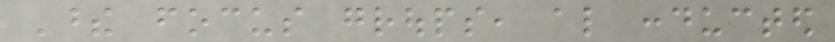These focus groups, also conducted
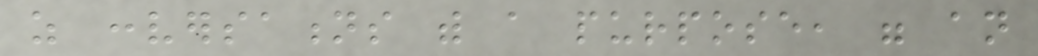as conversations with a purpose, were an
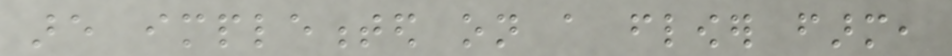are implemented on a flower farm,
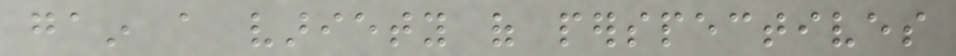gain a variety of perspectives
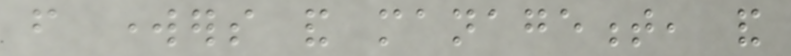from workers and management, and
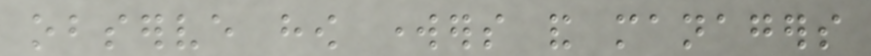observe how workers and managers
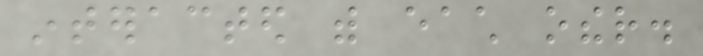interacted with each other.
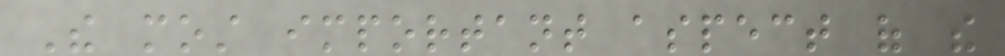The most important aspect of the
